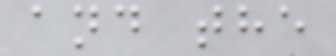and the
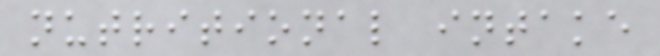nutritional intake
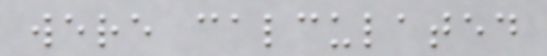were calculated
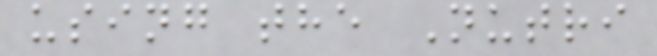using the Nutri
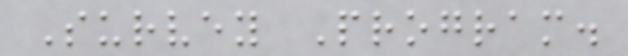Survey Program.
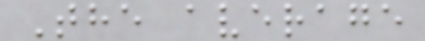The average
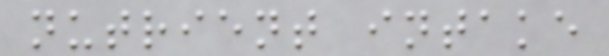nutrient intake
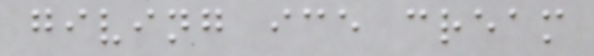giving ice cream
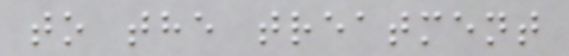to the treatment
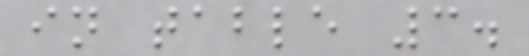in table 3.
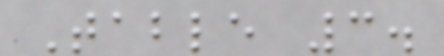Table 3.
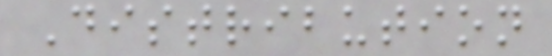Distribution
